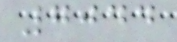7044
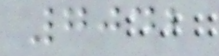7042
